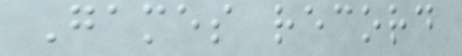Games record
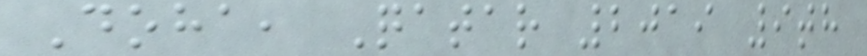Doha, Qatar 2019 9th
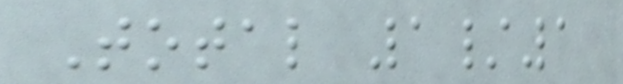Total 1/1
